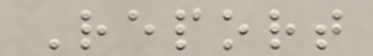Report
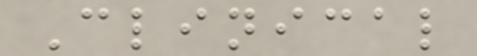Clinical
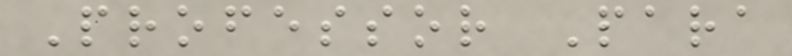Professor Para
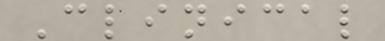Clinical
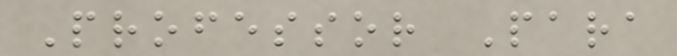Professor Para
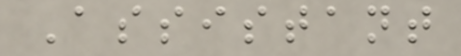Assistant
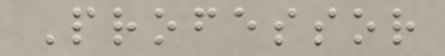Professor
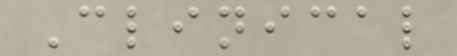Clinical
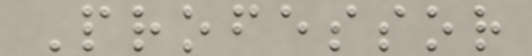Professor
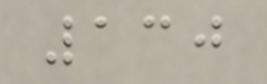130
